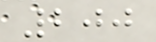200
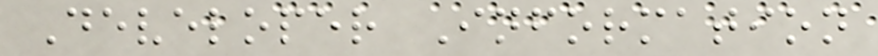Developer Information
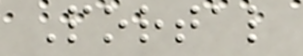Portal
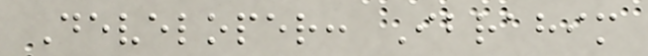Developer: Ibrahim
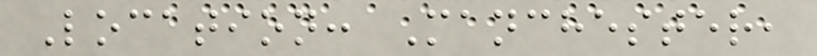Location: Manchester,
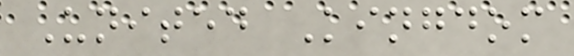United Kingdom
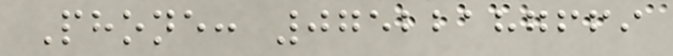Phone: 07522187669
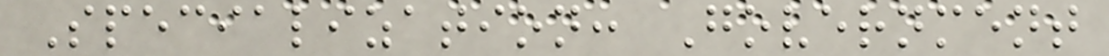Specialization: Government
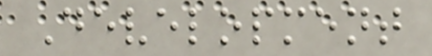Development
